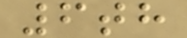6th
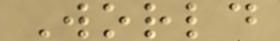World
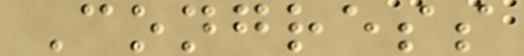Congress
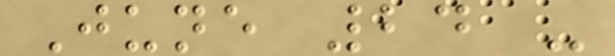June 24 -
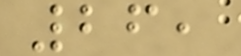26,
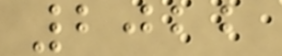2022
